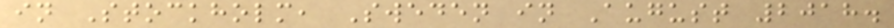in Stockholm, Sweden in August 2018.
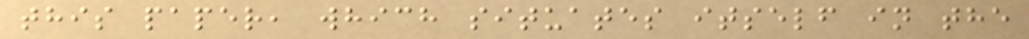this paper, which situates itself in the
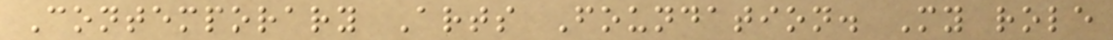Contemporary Arts Foundation. My role
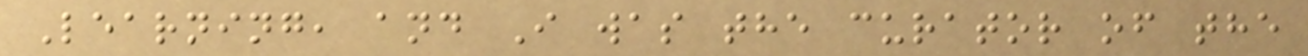Learning, and I was the curator of the
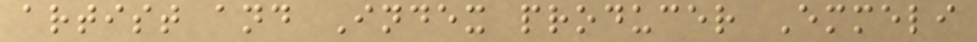artist and Index producer Emmeli
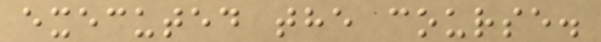executed the course.
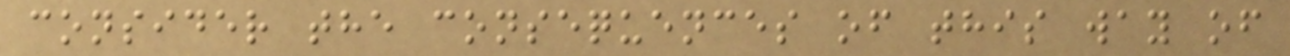consider the consequences of this way of
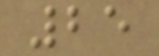25
